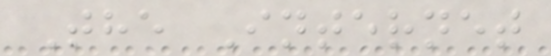The Internet
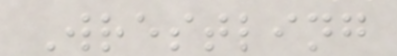Wrestling
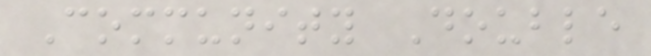Community Double
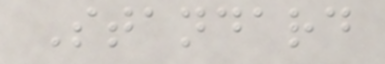Standard
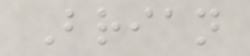Brian
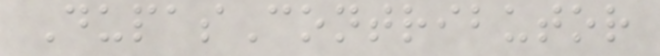DupasContributor
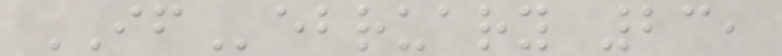IFebruary 23,
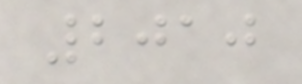2010
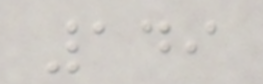149
